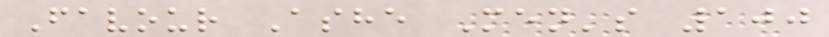Favour Ashe Men's 100
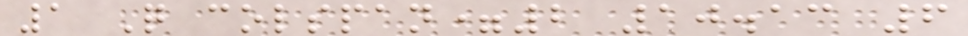1 Q colspan=2 10.13 6
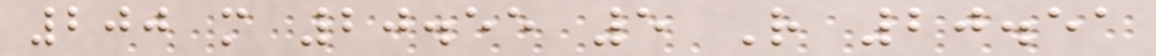200 m 20.55 5 R 20.51
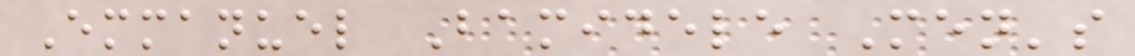Emmanuel Bamidele Men's
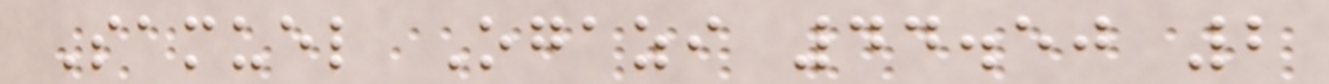Samuel Ogazi 44.50 2
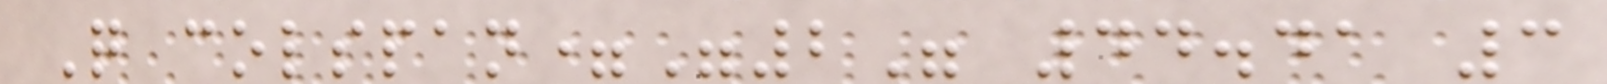Q colspan="2" 44.41 3
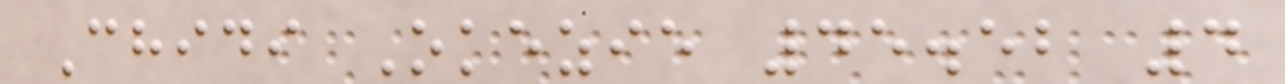Chidi Okezie 45.52 4
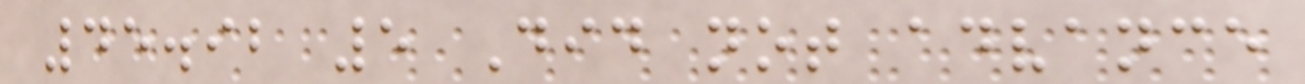45.92 5 Did not advance
